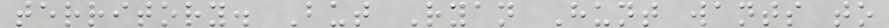territory. But Ryan Hunt wants to
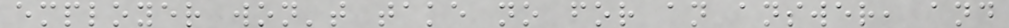employer won't take no for an answer, and
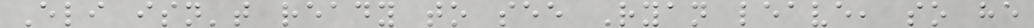Eli isn't ready to see Ryan leave, so he
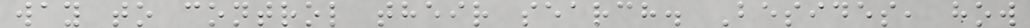way to control their search. Besides, how
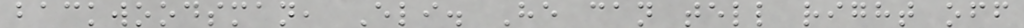backwoodsman, Eli. He can tell right off
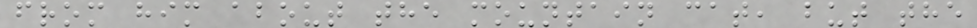from him about the mountain cat, but the
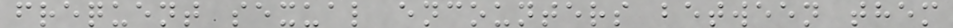frequent sexual encounters between them
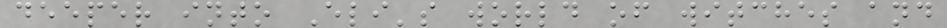deeper into Eli's world of witches and
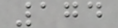174
